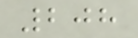208
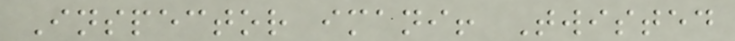Inspector imani! Twisted
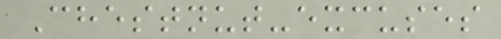Chestnut-excuses
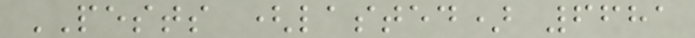PESTS (lasted) 6681
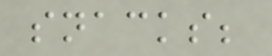snacks;
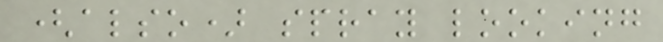(also) spray looking
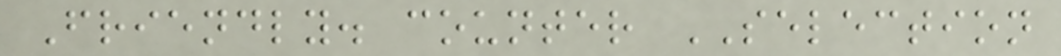Friendly. counter SELECTION
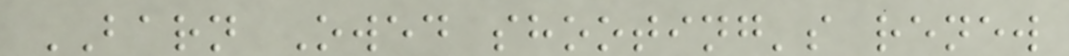BARN Owed shooting's renew
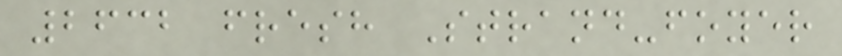2632 fresh Strand-foyer
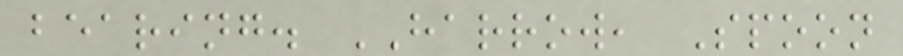bearing. HARROW, Spoon
